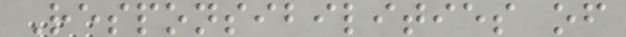Responsibilities of
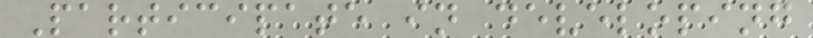Participate in developing
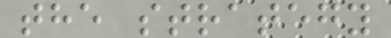the strategy
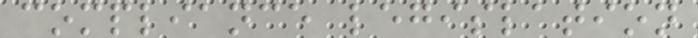compliance legislation
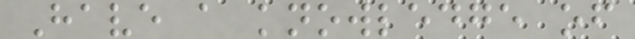Have a knowledge of
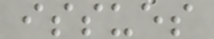issues
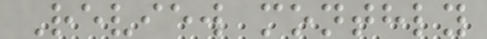Review monthly
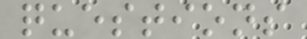questions
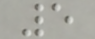5
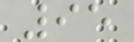95
